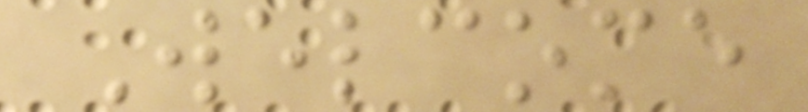Welcome
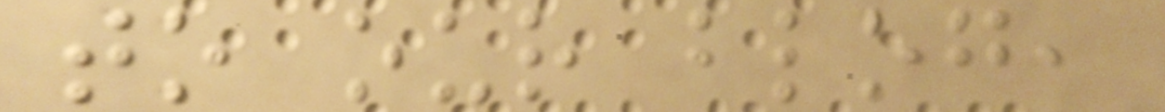to our blog,
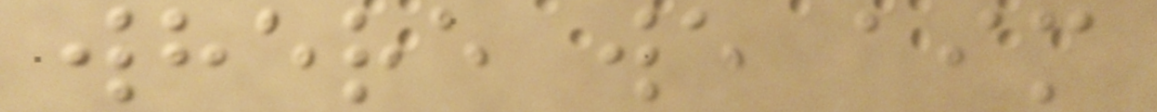where we aim
